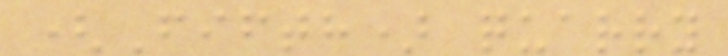(Fifth) quarry
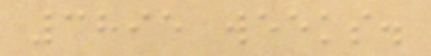3895 weeks.
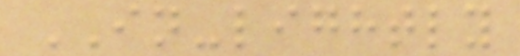IN-lightly
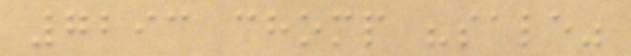7293 chomp "sale"
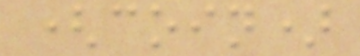(coin)
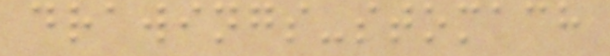drawings-stomach
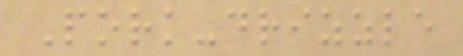Pork-drizzle
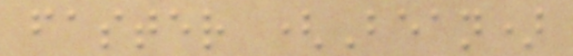faster (Bean)
